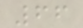66
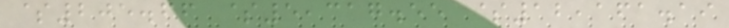$205.66 $5,317.55 $12,161.19
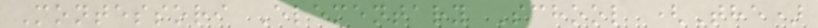Montessori Elementary School (The)
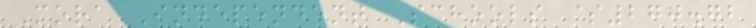Mora Independent Schools $270.72
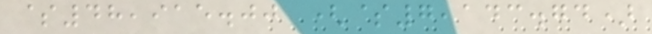$48,915.00 ($7,143.74)
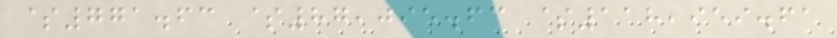$771.63 $87,095.63 $118,959.61
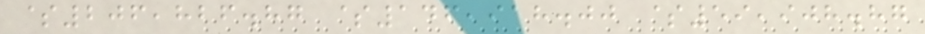$206,826.87 $146,918.00 $59,908.87
